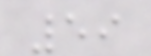59
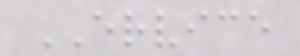ERVICE
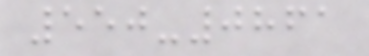550-0861
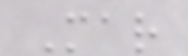Mar
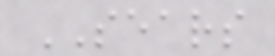SEARS
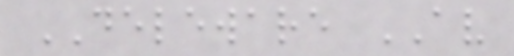DELEWARE AV
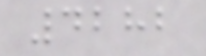4282
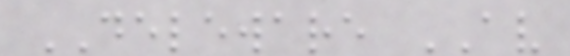DELEWARE AV
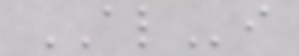ALi
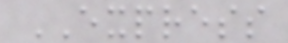EXPRESS
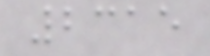2315
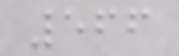566
